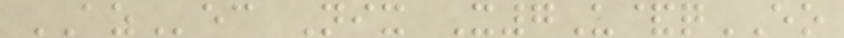AZec Nix X7U&qEO
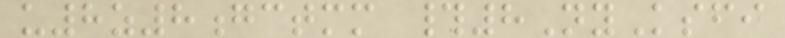u8z8gctmm #8NyKsfi
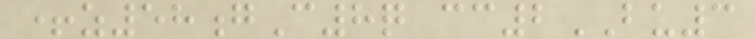+z58gC8q cc2BU3
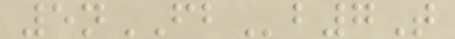5nFBb7T
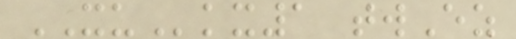XUkx1 twEz
